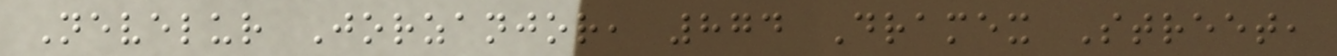Nevelur Jorzanjor, 874 Dramex Street,
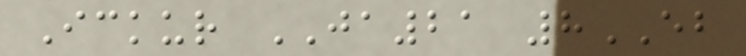Ickur JA21 8EB
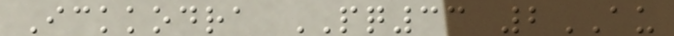Ickkodra PQ33 2AU
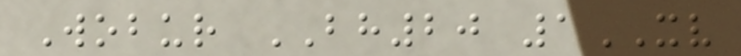Wobur BH20 1XV
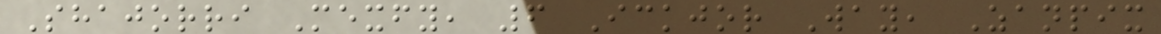Shajorri Mexfy, 6 Ickjor Way, Zanpix
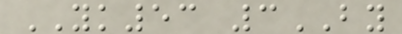YK53 3BY
